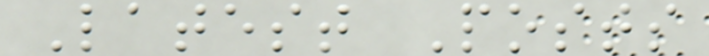Latest Posts
